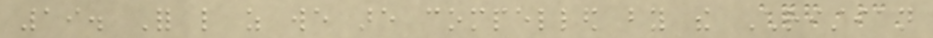19. For like as we are compelled by the Christian
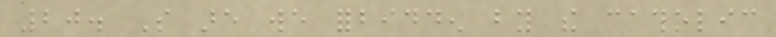20. So are we forbidden by the catholic
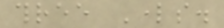three Lords.
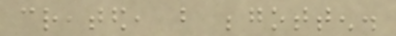created, but begotten.
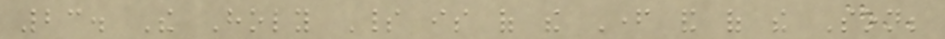23. The Holy Spirit is of the Father and of the Son;
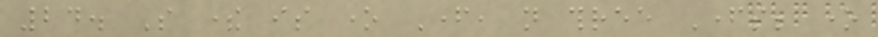24. So there is one Father, not three Fathers; one
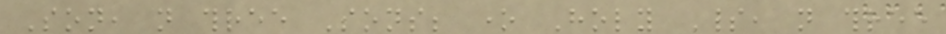Son, not three Sons; one Holy Spirit, not three
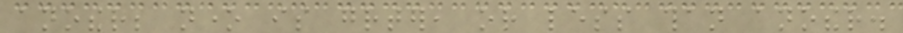another; none is greater, or less than another.
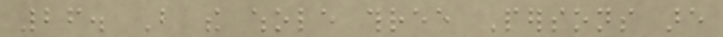26. But the whole three Persons are
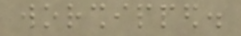worshipped.
